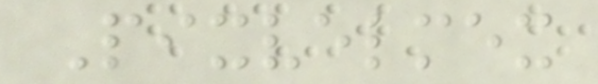Pixvelmex
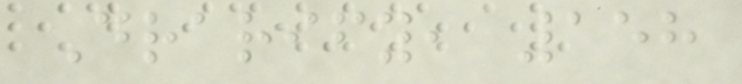Drarify, 158
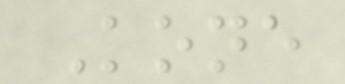Kone
